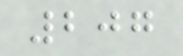207
